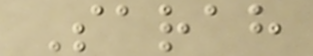Sarah
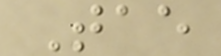Tae
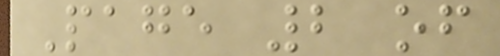Page 2 of
